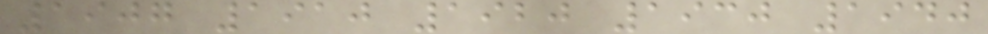1907 1910 1920 1930 1940
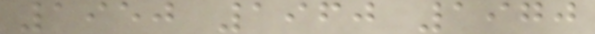1950 1960 1970
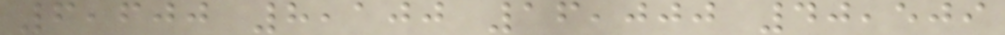6,600 8,100 16,000 40,509
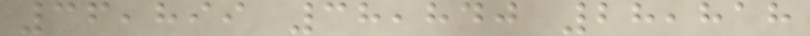36,899 38,840 28,818
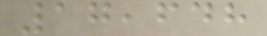17,648
